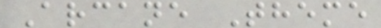Arcane Theme
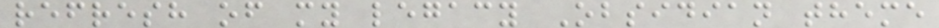refresh of my legacy Obsidian theme
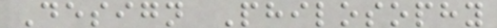Design Philosophy
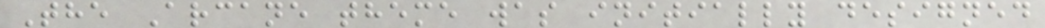The Arcane theme was initially designed
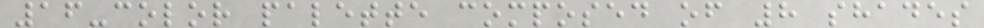16-color palette composed of 8 shades
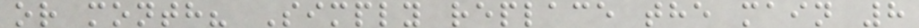or month? Simply replace the main 8
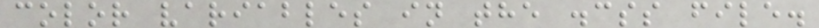color variables in the .css file.
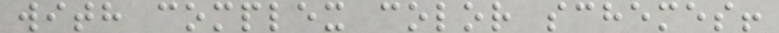with complex color schemes!
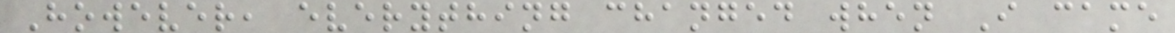However, everything changed when I came
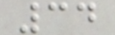34
